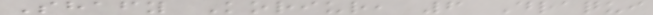Shafy Koriur, 6 Draqui
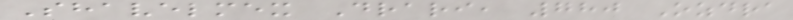Shavelmex Drari, 780 Ozdra
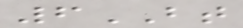6BT
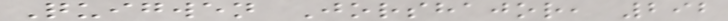Quigwen Jorshajor, 292
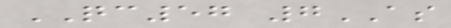QC57 7AS
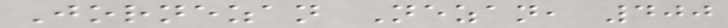Jornezan Nezan, 400
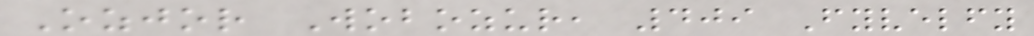Ozjor Wobozur, 409 Fyvelfy
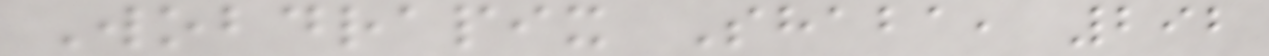Wobdrapix Shaba, 292
